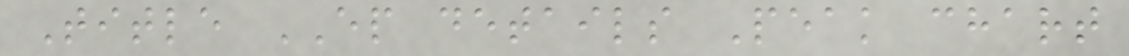Title EP details Peak chart
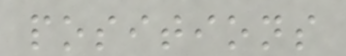positions
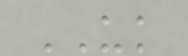UK
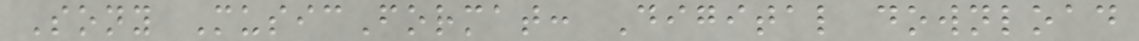Sony MusicFormat: Digital download
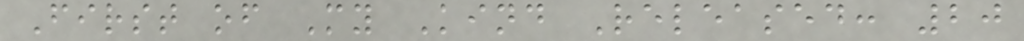First of My Kind Released: 20
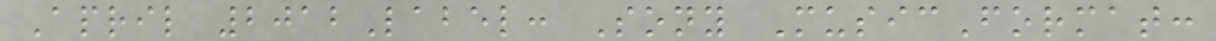April 2012Label: Sony MusicFormat:
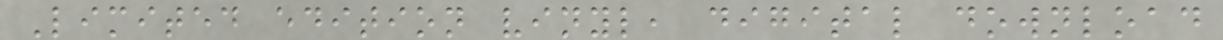Limited edition vinyl, digital download
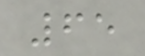65
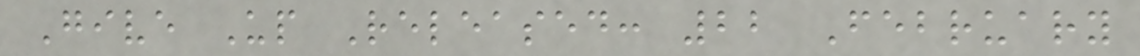Give Up Released: 22 February
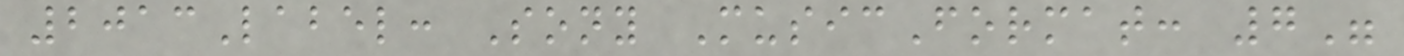2013Label: Sony MusicFormat: 7"
